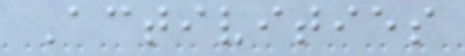Activities
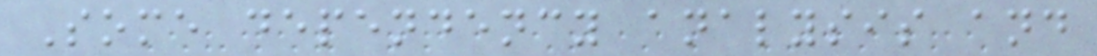Some dependency analysis and
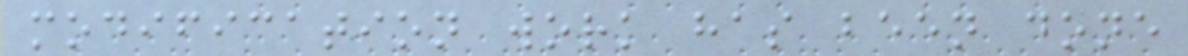modification work has been done
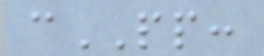cPP:
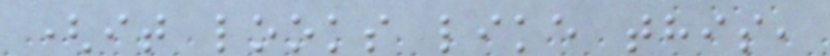(it looks like this,
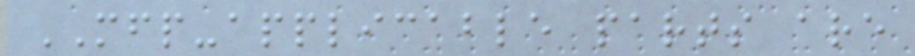MFP-applicable parts are
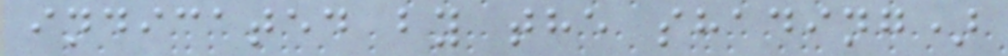indicated by the shading)
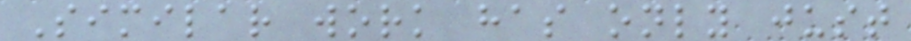Similar work has only just
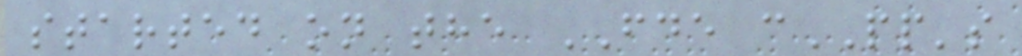started on the FDE cPP's
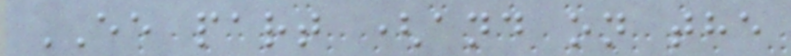EE part (and on the
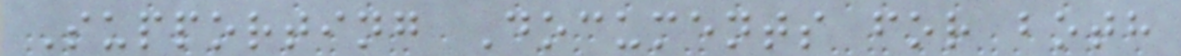Supporting Documents for both
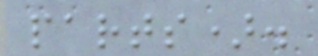parts).
